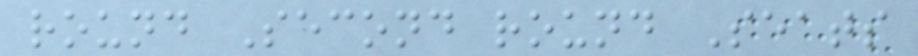round Second round Seats
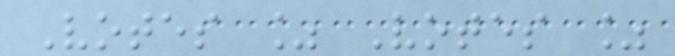Votes % Votes %
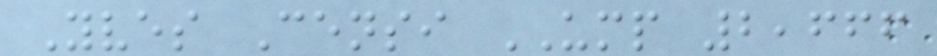Yves Censi UMP 2,666
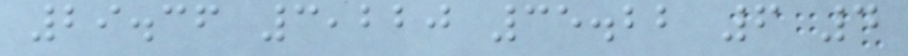29.36 3,220 35.22 6 4
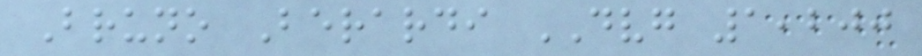Bruno Berardi DVG 1,200
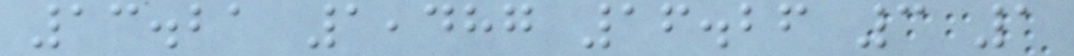13.21 1,487 16.26 3 1
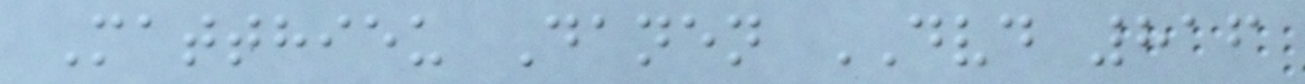Matthieu Danen DVD 816
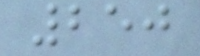250
